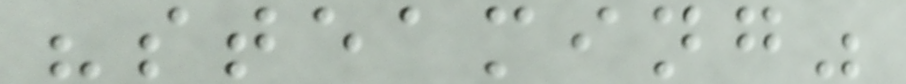"steaming"
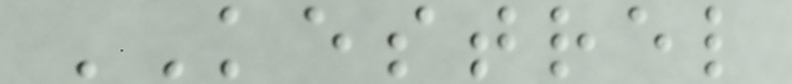KESTREL
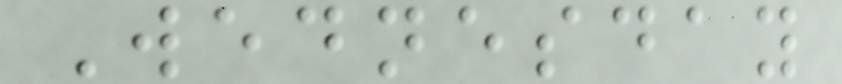Wednesday
